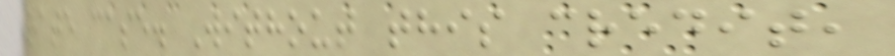rate case. Without this credit,
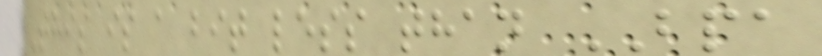This is a bit less than BPA
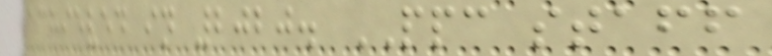achieved in 2020. PPC staff
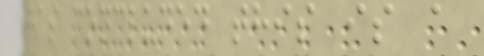has concluded this is a
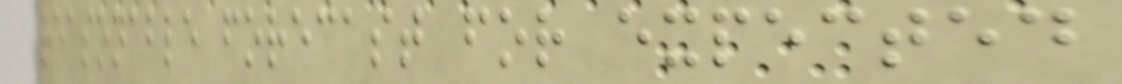reasonable forecast for expected
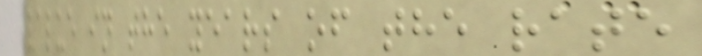value in the years of the rate
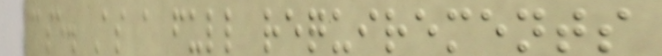case. As a full requirements
